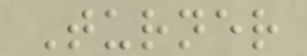Turner
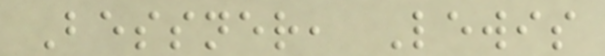Bessner, Lewis
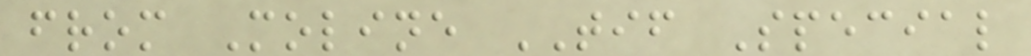from Moline TIF Special
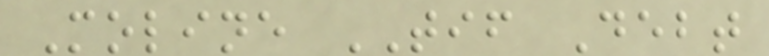Moline TIF Debt
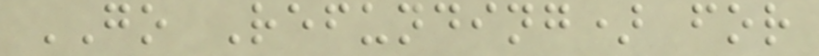GO Refunding) for
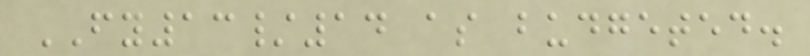FY13/14 as budgeted.
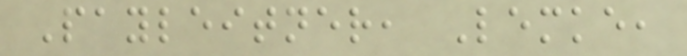Payleitner, Lemke,
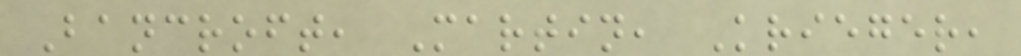Bancroft, Martin, Krieger,
